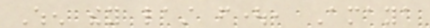When they last fought, Amaya
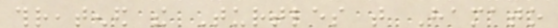threatened the Turtles that Hamato
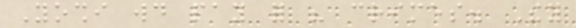Yoshi would pay for his crimes. They
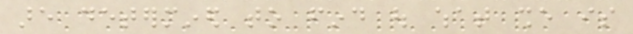are determined to find out what she is
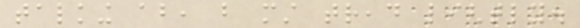talking about, but must tread lightly.
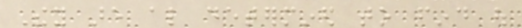They are also determined to find out
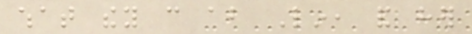what they can about Lin, and her
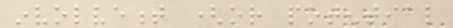involvement (or potential
